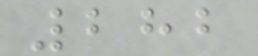282
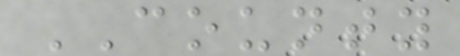COUNTY
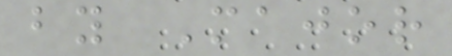by Major
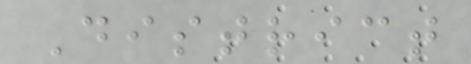District
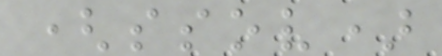(ssov)
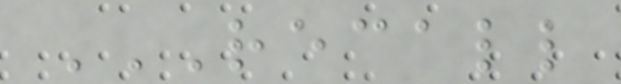RECALL
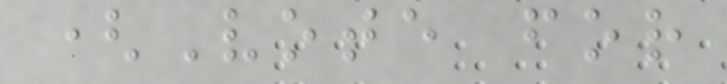(Vote for
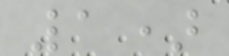1)
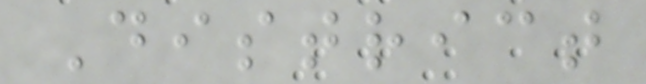District
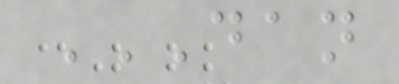DAN
